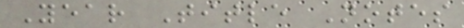Year Title Notes
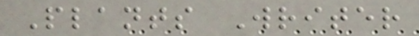Plants Writer
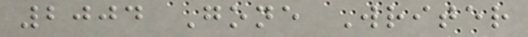2004 Gone Writer
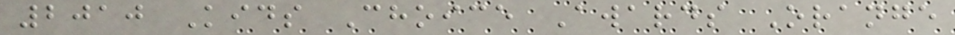2010 Kids Choice Awards Orange
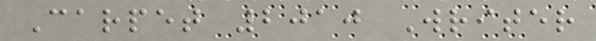Carpet 2010 Writer
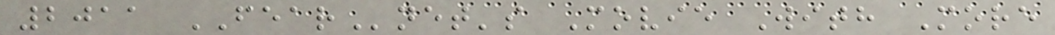2011 FEARnet's Movie With More
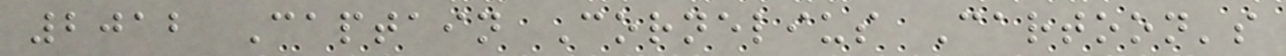2012 Captain Cornelius Cartoon's
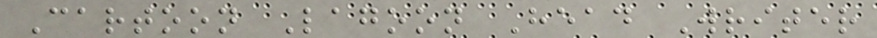Cartoon Lagoon Head Writer
